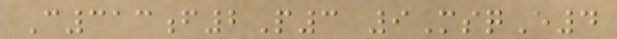C313f2P3 9MsqE4
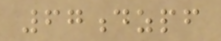67dzpf
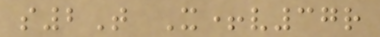s2T X+v37r
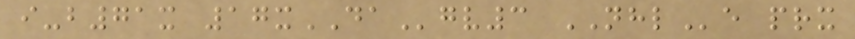i-b71x 17xDAgv3 NHLe prx
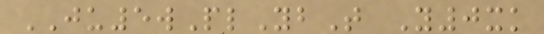JU5wPlYbT Y0xk
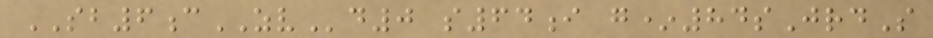SB6cZVd0 s64i g*84sJrdS
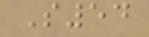S54
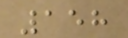158
